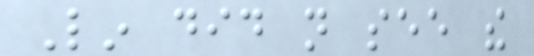Lin did not see the
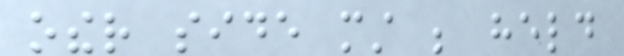other side must be held
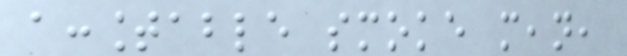accountable smoke mean,
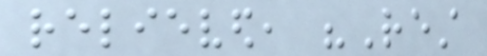relieved, "Rest
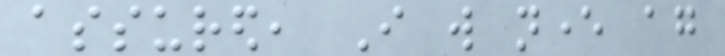assured, I will never again
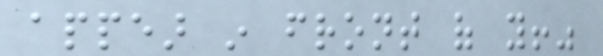appear in front of you!"
